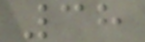38
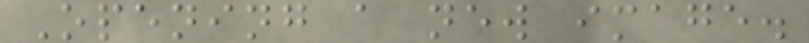Opening a new image.
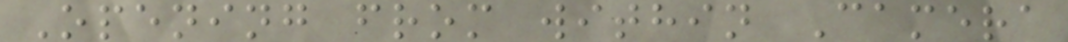Opening from within Camera
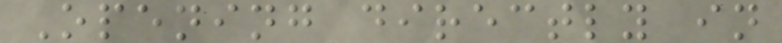Opening directly in
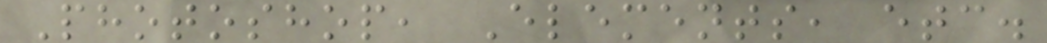Photoshop, Elements, etc.
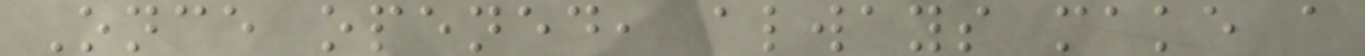Once opened, always make a
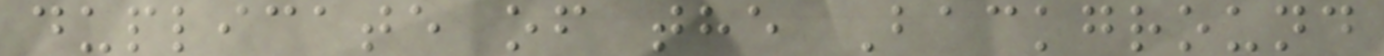duplicate of the Background
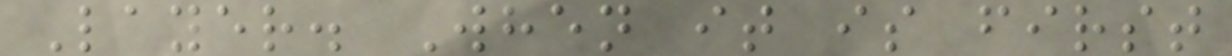Layer. When it is first
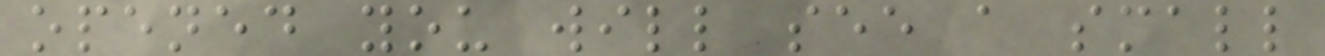opened you will see a small
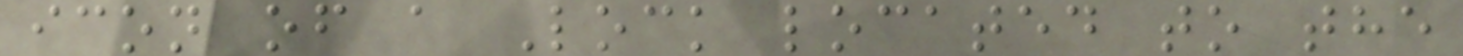icon of a Lock located to the
